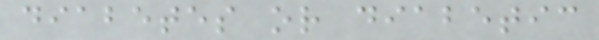diabetes or diabetic
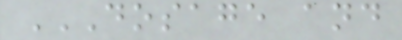DOSAGE AND
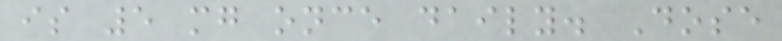is 5 mg once daily. Dose
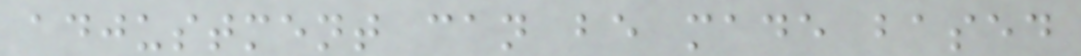adjustment can be made based
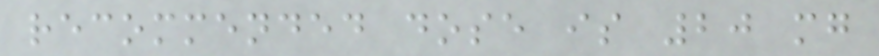recommended dose is 20 mg
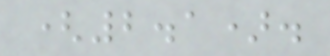(2.1).
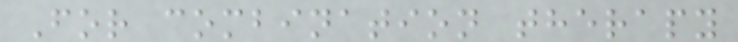For combination therapy
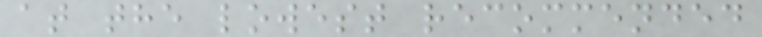at the lowest recommended
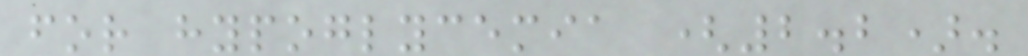for hypoglycemia (2.2).
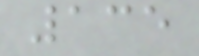135
